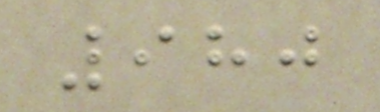980
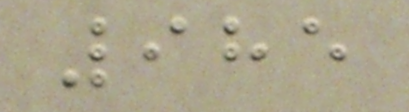985
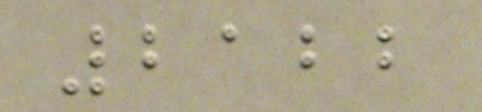2122
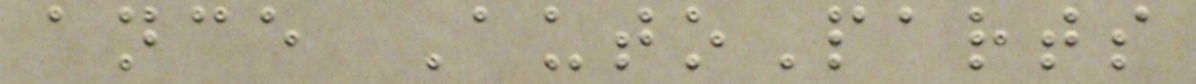ance AutoParts
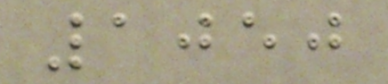1050
